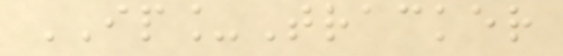IP_Tracker
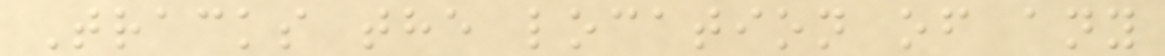Tracks the location of any
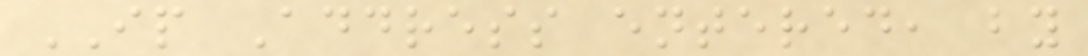IP Address entered, by
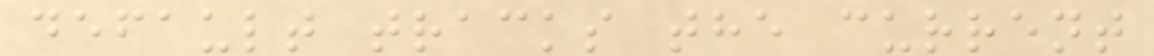default tracks the current
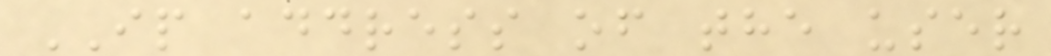IP address of the user
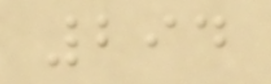294
